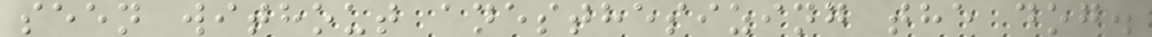seen without anesthesizing the dog.
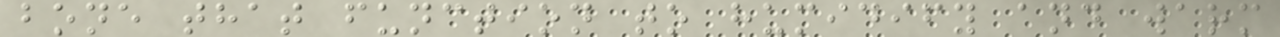bone that function to humidify and warm
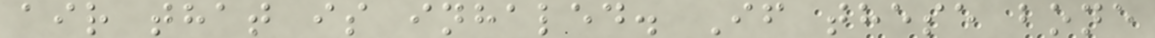air that is inhaled. If these bone
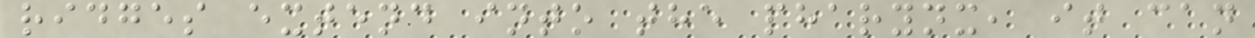ridges extend into the pharynx, it can
